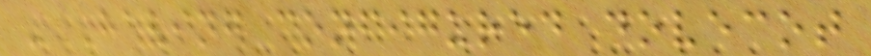- Having configured dovecot
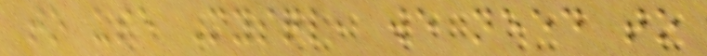to use Mysql, we need to
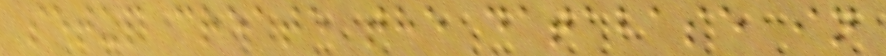setup create the database in
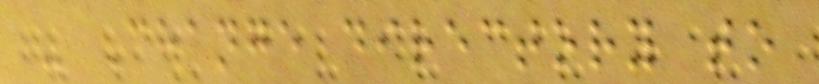- Change directory to
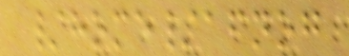/home/afnog
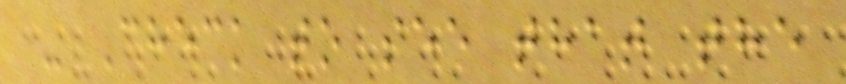- Check to see that the
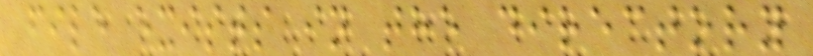file exists in the directory
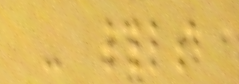- #ls
